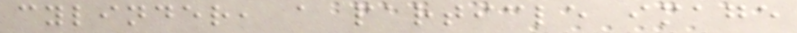cylinder, a particle image
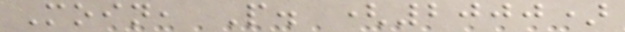Moin, P. (2000)
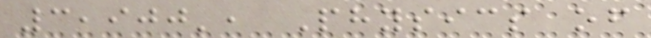3,900', Physics of
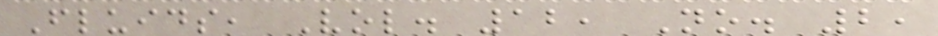Fluids, Vol. 12, No. 2,
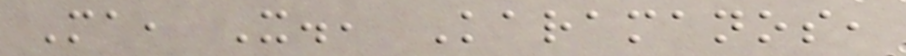Ma, X., Karamanos,
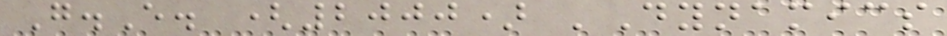G.E. (2000) 'Dynamics
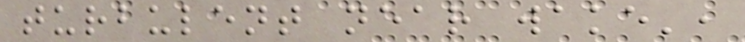turbulent near wake',
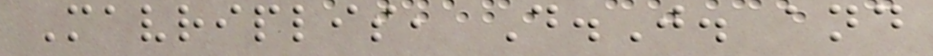Mavriplis, D.J. and
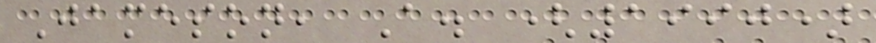Jameson, A. (1990)
